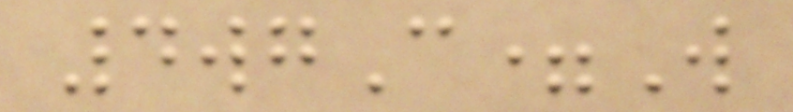4wgC=W
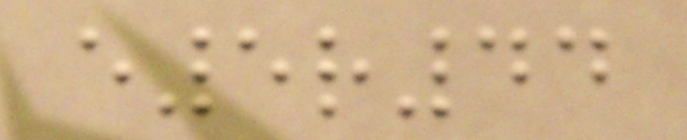e5r44
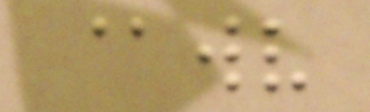@wv
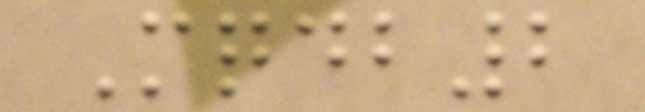Mqdb2
